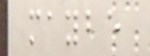maybe
